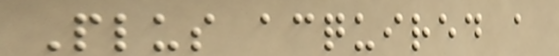Plus acquired a
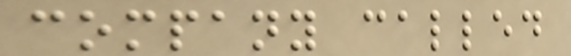company called
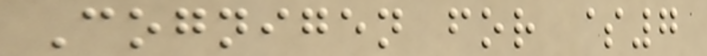Cognigen for $7
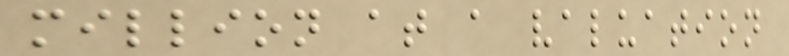million at a valuation
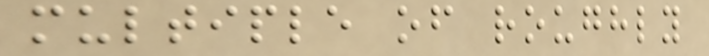multiple of roughly
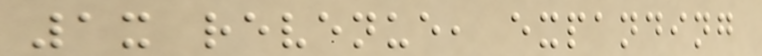1x revenue, expanding
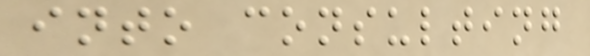into consulting
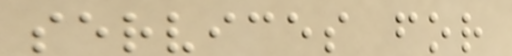services for
